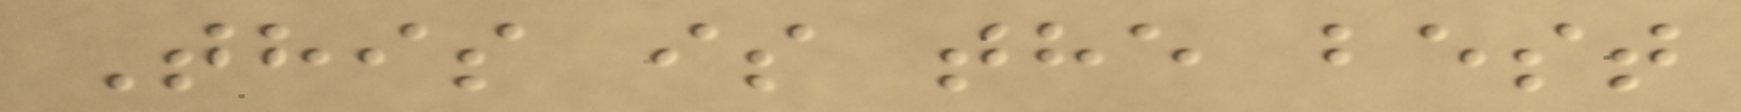This is the best
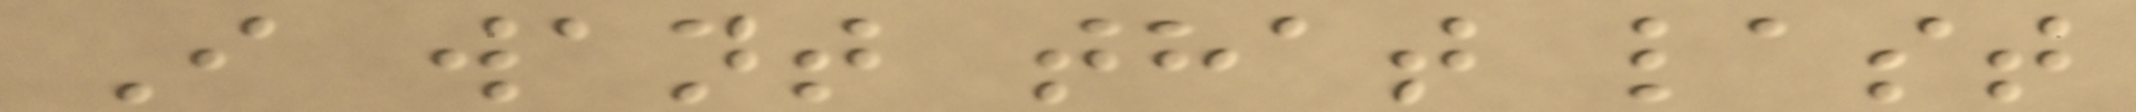I want that last
